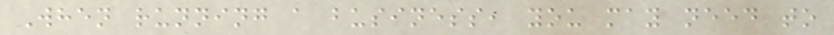When running a business, you may need to
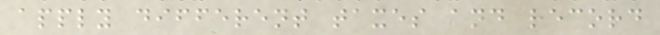apply different taxes and record
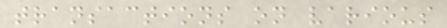transactions on various
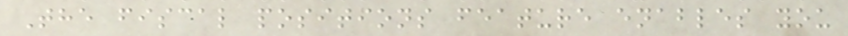The fiscal positions feature enables you
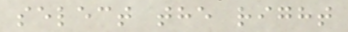select the right
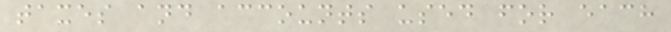taxes and accounts used for each
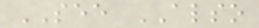SEE ALSO
